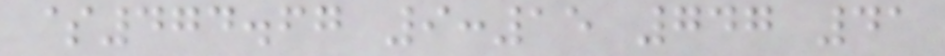$474.67 9:15 747 41
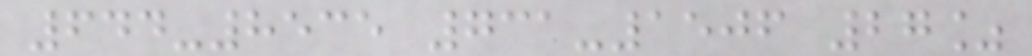644-8535 731-1506 27%
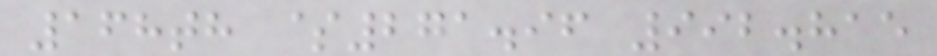168th $271.96 992.815
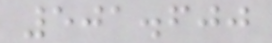501.600
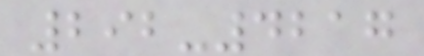292-4217
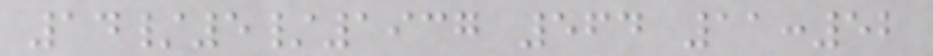14/5/1937 564 11:52
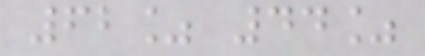62% 44%
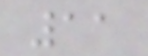11
